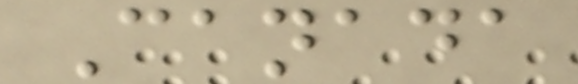Canada
